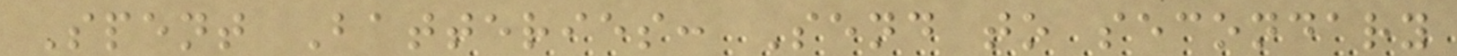Spent Batteries: Send to secondary
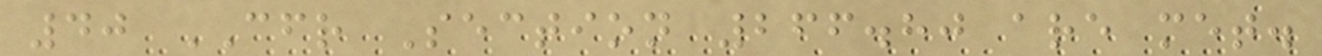40 CFR Section 266.80 are met.
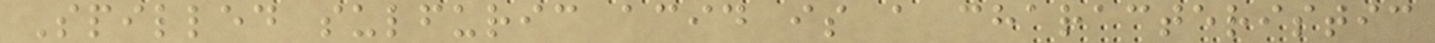Spilled sulfuric acid is a characteristic
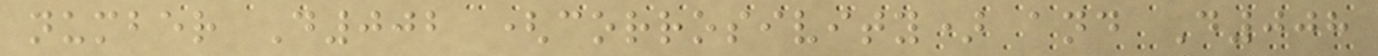number D002 (corrosivity) and D008
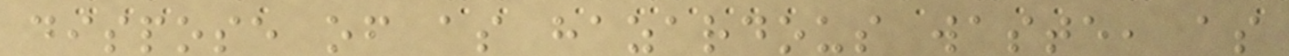dispose of as hazardous waste, as
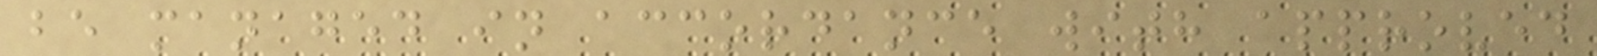be managed in accordance with approved
